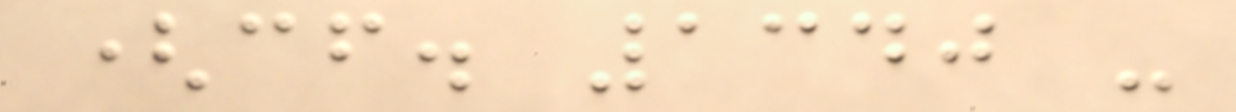(cf. 1340 -
